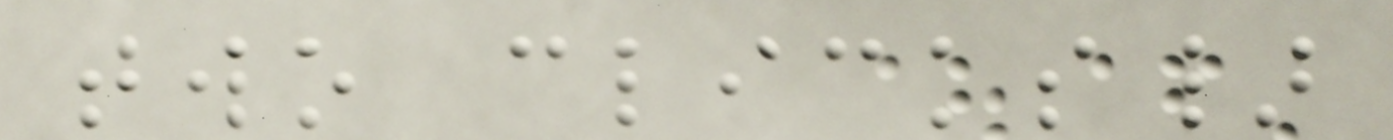two clicks}
